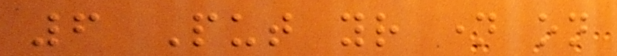6 Put your name on
